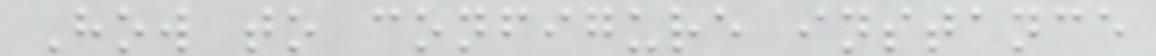How to configure instance
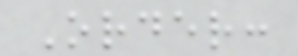Order:
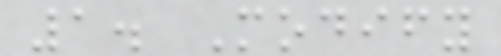1. Modify
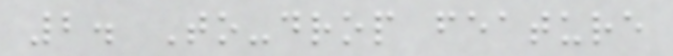2. To-drop feature
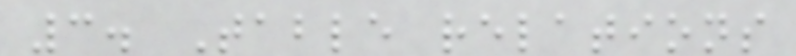3. Table relations
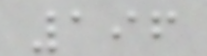196
